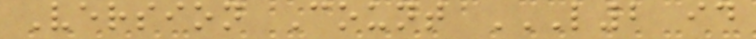Version Count L2 ID
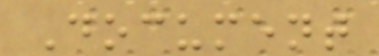Document
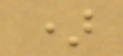)
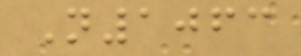N1063
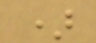)
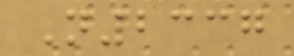N2337
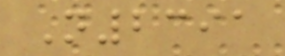N2391
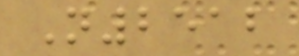N2512
